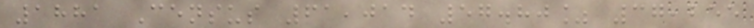1881 Census 61,014 57.80% 37,255
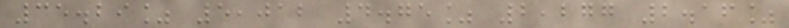35.29% 5,012 4.75% 2,277 2.16%
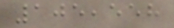105,558
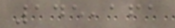145,161
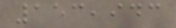153,943
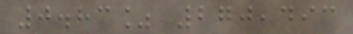0.83% 270,493
